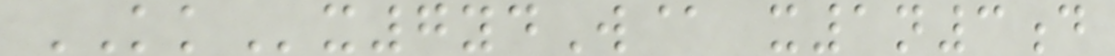KKx7ydW@ x1n3d
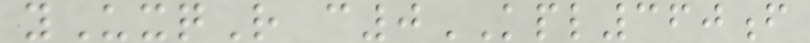yUxqR c0KPL360f
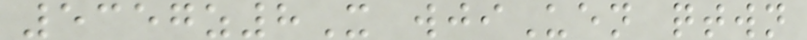5357z8X wjiUen qtwn
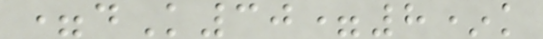=dK30=8*k
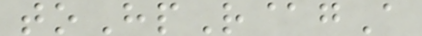toHpR@gA
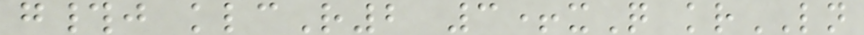g#j klcR2 3+xQ krLN
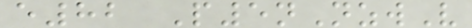e82 P5nNzwV
